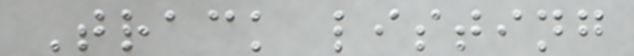Track listing
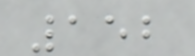152
